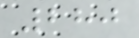280
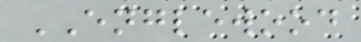ENGLEWOOD
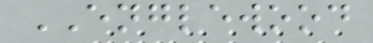ENGLEWOOD
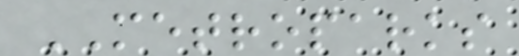METROPARKS
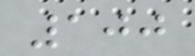100
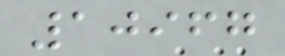10967
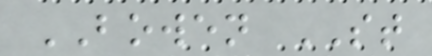BOWEN ST
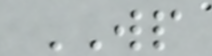WP
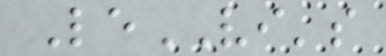LeVI's
